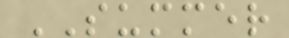SUMMER
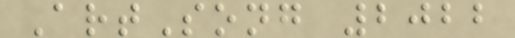ArtSong 2022
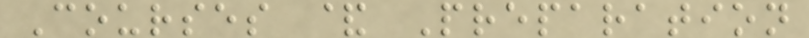Courses & Preparation
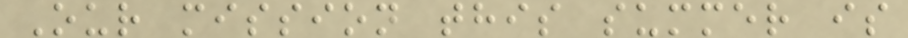Our mission this summer is
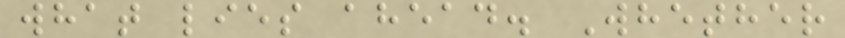what lies ahead. Whether
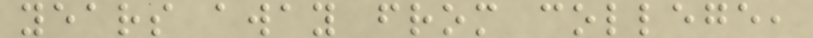years away from college,
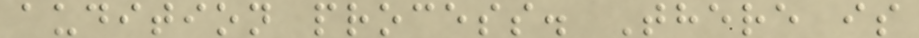audition process. There is
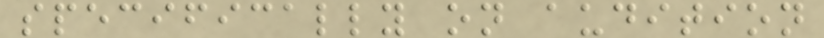specifically on audition
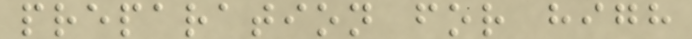preparation for high
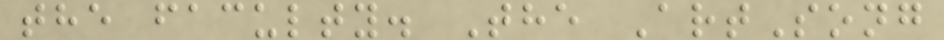the faculty. The ArtSong
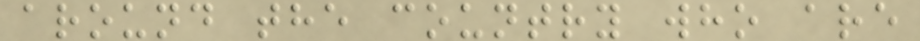around the country who are
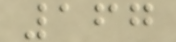167
